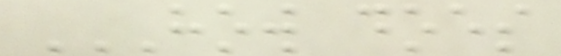HOW DOES
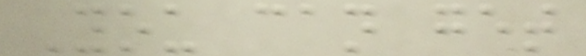You can get
